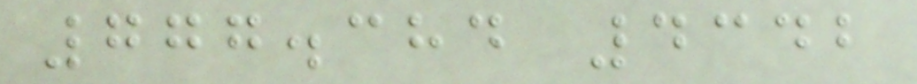777.384 4342
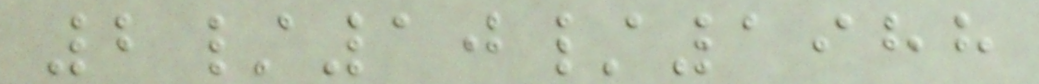2/10/1988
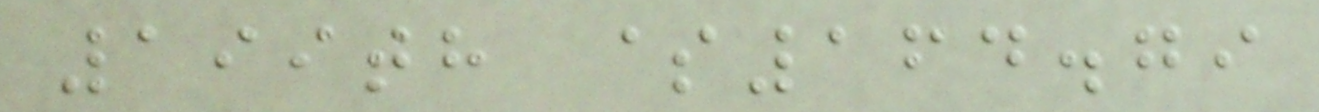199th $164.79
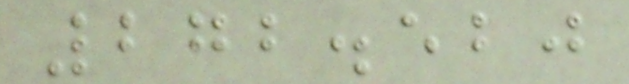272.520
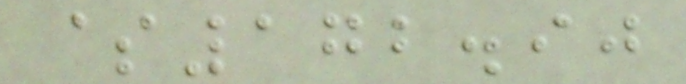$172.90
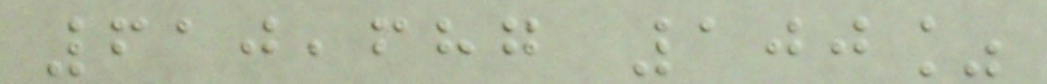610,687 100%
